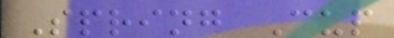Spring Cup
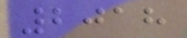2018
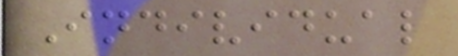Individual
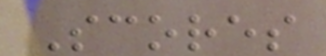Scores
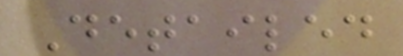Detailed
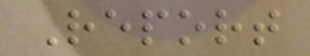Report
